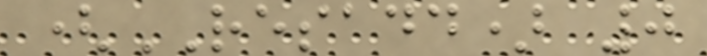(RESADD) 0
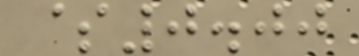$0.00
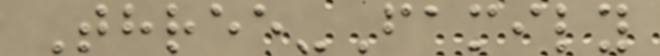Three-Family
